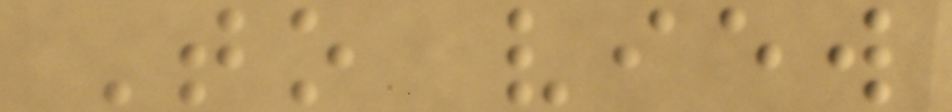To view
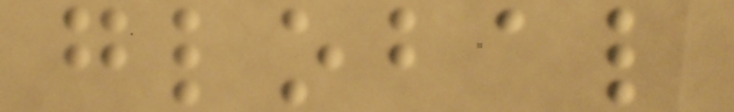global
